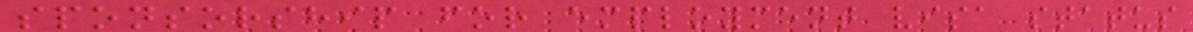sponsorship for employment visa status
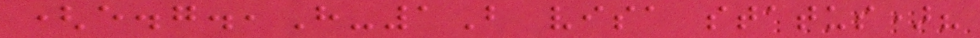(e.g.,H-1B visa status)?
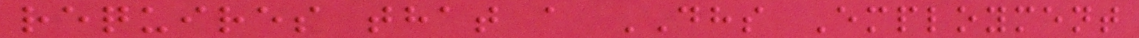requires that a DHS Employment
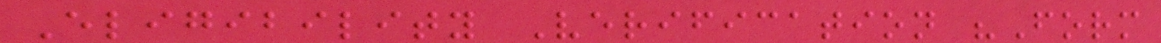Eligibility Verification "Form
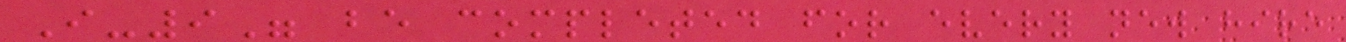I-9" be completed for every new hire
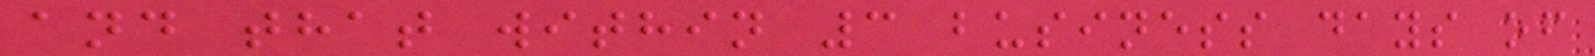and that within 3 business days of
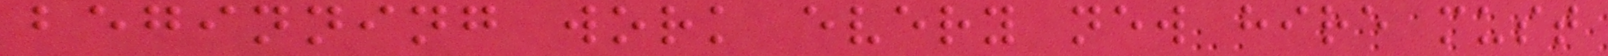beginning work every new hire must
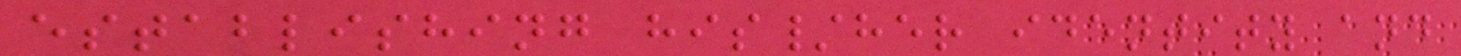establishing his/her identity and
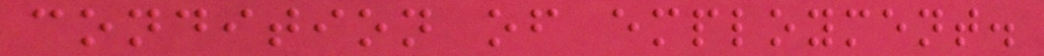condition of employment.
